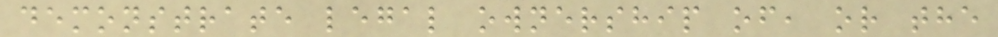demonstrate legal ownership of, or the
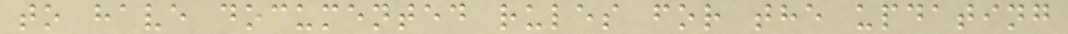to have documented rules for the updating
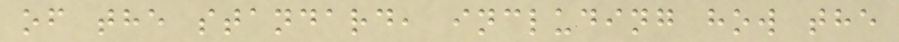of the standard, including how the
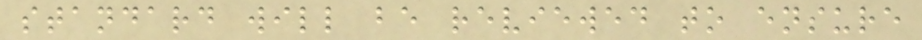standard will be reviewed to ensure
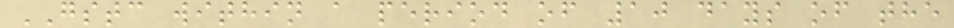GSTC within a period of 10 days of the
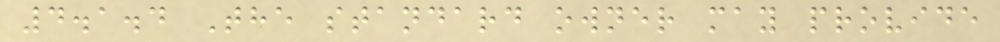4.1.4 The standard owner may provide
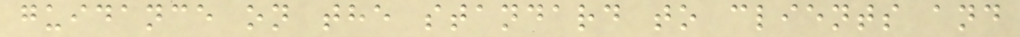guidance on the standard to clients and
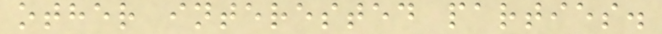other interested parties.
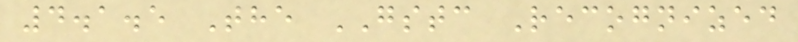4.1.5 The GSTC Recognized
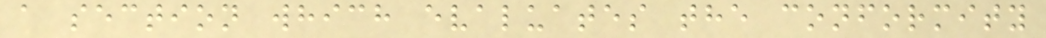a section which evaluates the conformity
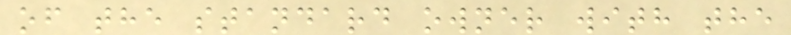of the standard owner with the
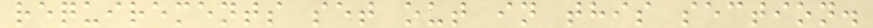requirements set out in this section.
